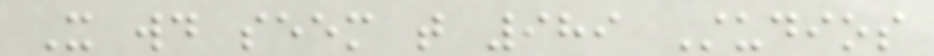It would seem that 989 Studios
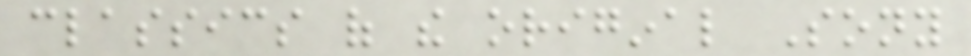classics of the original Sony
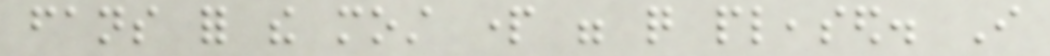fans for the most part were quite pleased. I
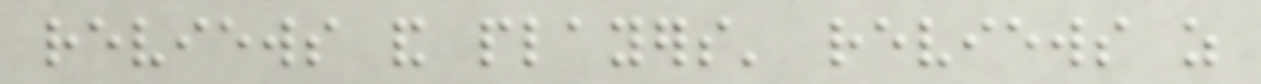reviews and players' reviews as
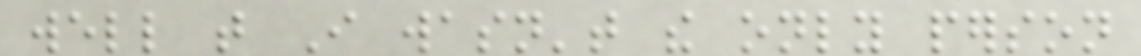well that I wasn't the only person
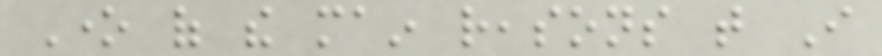One of the main reasons that I
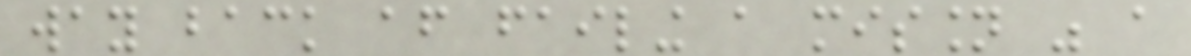way back after failing a mission was a
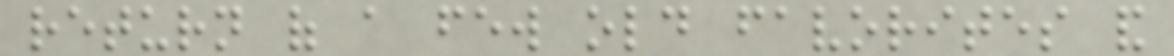return of a few old favorites and
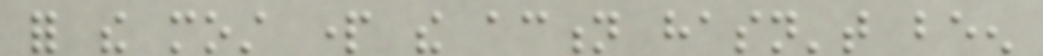for the most part the action hasn't been
